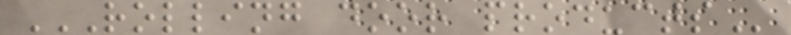ROLLING DOOR PRODUCTS
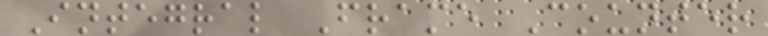Integral Frame Counter
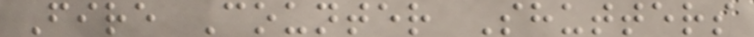Fire Counter Shutters
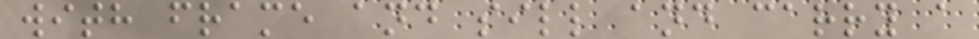with frame and sill and carry a
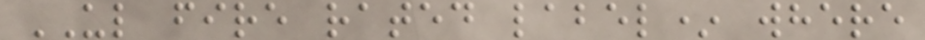UL fire rated label* where
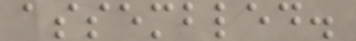assembled.
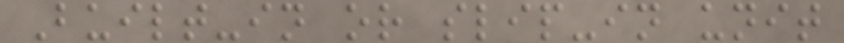Built-in or slip-in unit
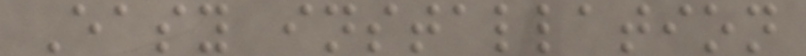Easy installation
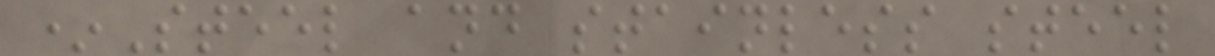*Steel and stainless steel
